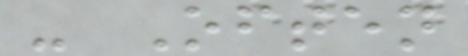- Often
